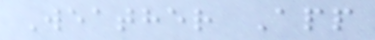Weather App
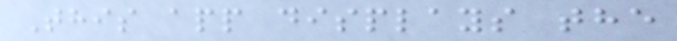This app displays the
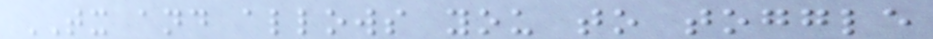TX and allows you to toggle
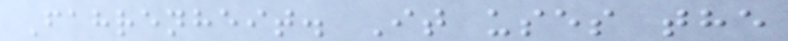Fahrenheit. It uses the
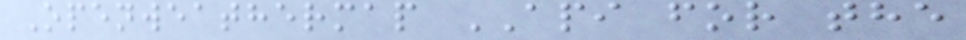Openweathermap API for the
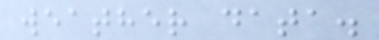weather data.
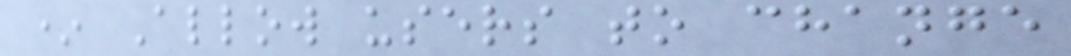* Allow users to change
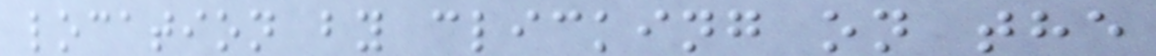location by clicking on the
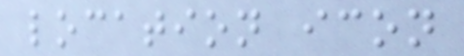location icon
